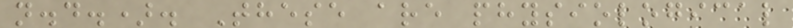n.d.). These are physiological
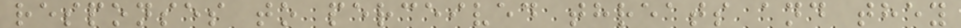responses to perceived threats and they
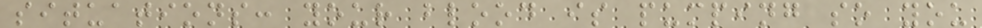situations: your blood is pumping so you
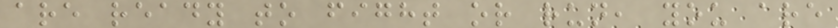are ready to fight or run, you are
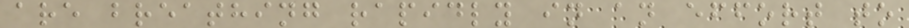are breathing rapidly in an effort to
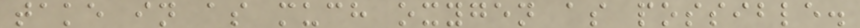take in as much oxygen as possible.
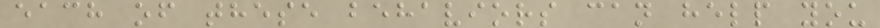each of these behaviors can help you
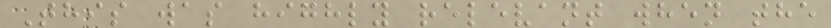This was highly relevant when the
